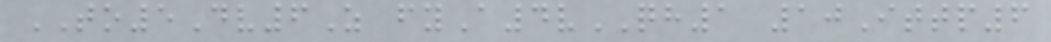TO5Dv6Z fyA4vQH1 10Ittp6
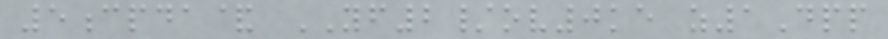5cpda& YF2/ov0ke z1Dpp
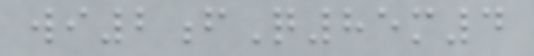wi2fQ85m4
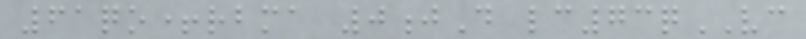61qo+rbma 0jD lc73qVC
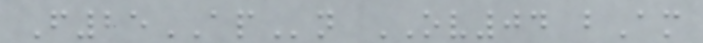F25APn OV04 bAm
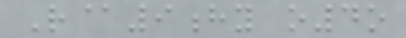R@9hy o4o
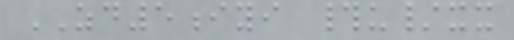ZD5iyi #u/xx
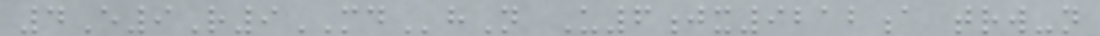4E9R9MDhN U6jx9212a trw-n
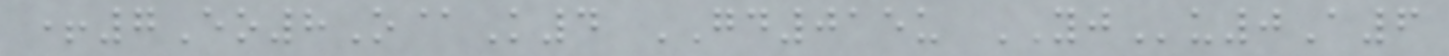+7Eo8O@K4 GD015u YJu0A6
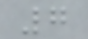7
